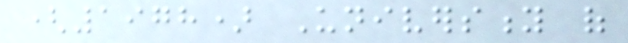(1978) University of
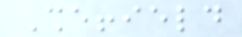Sheffield
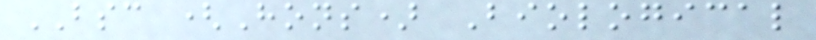BSC (Hons) Biological
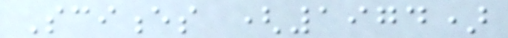Sciences (1974)
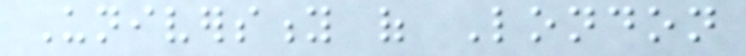University of London
